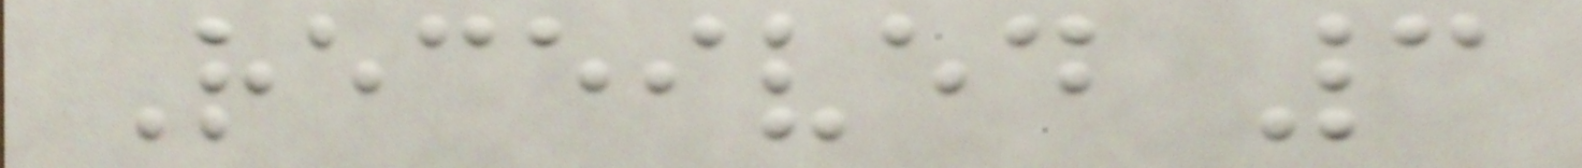Received 3
